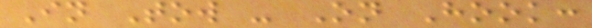In Tow - On Hook:
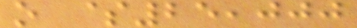o $25,000
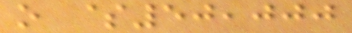o $50,000
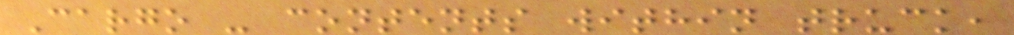Cargo - contents within truck,
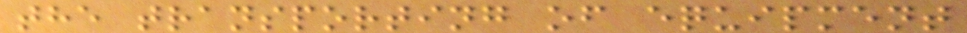the transporting of equipment
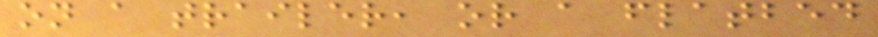on a trailer, or a flatbed
